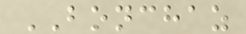BONCHAZ
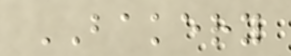BAKERY
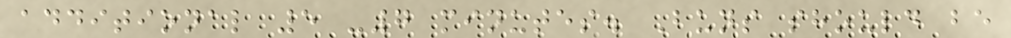additional 5 -7 minutes. Buns should be
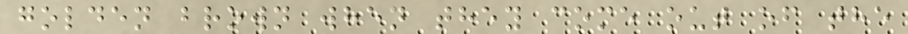golden brown when they come out of the
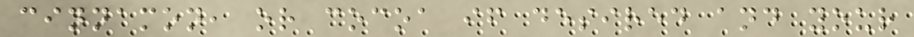cinnamon, or cocoa if desired and your
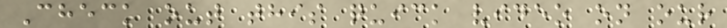Check out this quick video on our
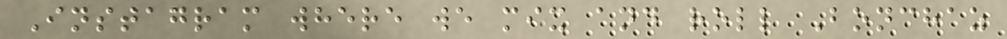Instagram where we mix and roll Bonchaz
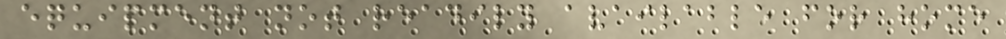equipment not readily available for home
